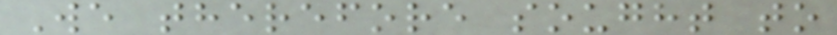We therefore sought to
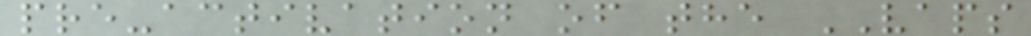pre-activation of the VAPS
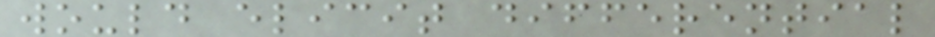would elicit differential
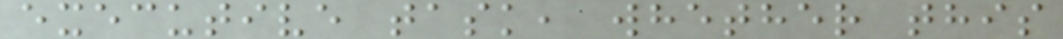executive task, whether this
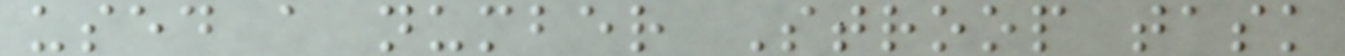used a number Stroop task
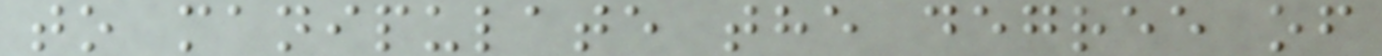to manipulate the degree of
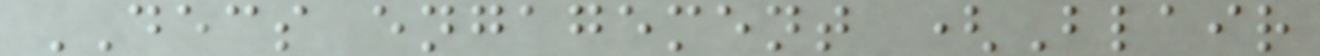DECS engagement (Blair
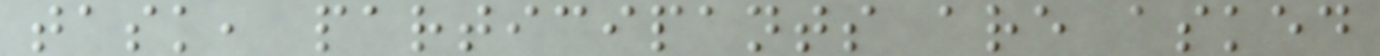task, participants are asked
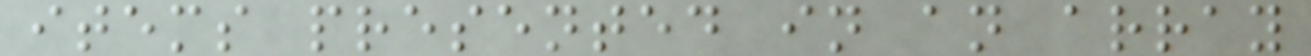items presented in an array
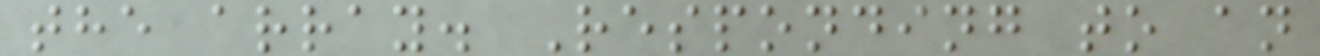the array. Responding to an
